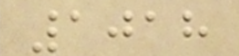1018
